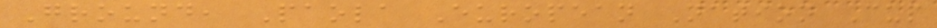Ground, Paola European Nation Cup
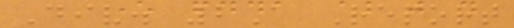Div. 2A Report
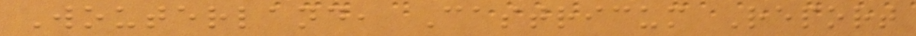Wouterland, Castricum Report
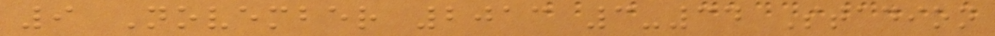9 November 2013 3-34 Stadion
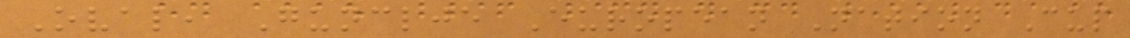Oval, Gunclje European Nation Cup
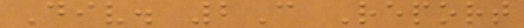Div. 2C Report
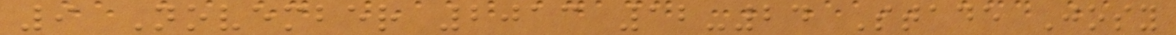9 November 2013 12-24 Stade Josy
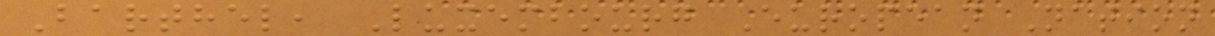Barthel, Luxembourg European Nation
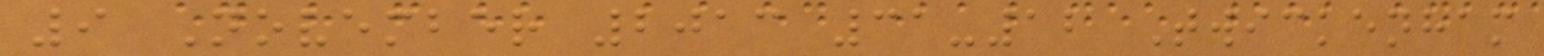9 November 2013 31-12 Twickenham
